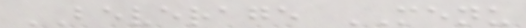BEVERAGE MENU
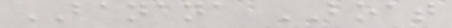BANANA BOAT
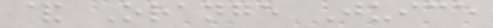& Orange Juice
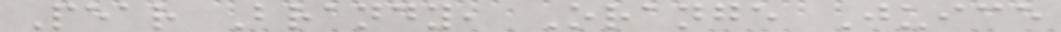Pear Brandy, Orange Juice
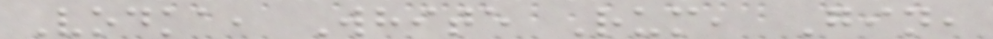Vodka, White Rum, Gin,
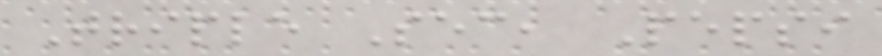Triple Sec, Pepsi
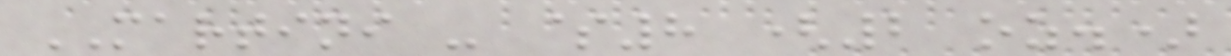MARTINI - $8 (2 oz.)
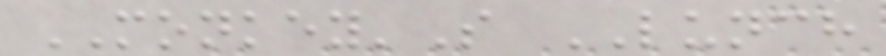MONKEY'S LUNCH
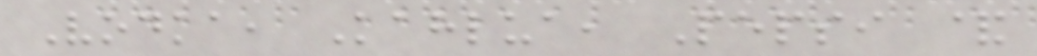Vodka, Kahlua, Pepsi &
